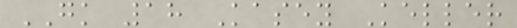GK 18 Kasey Keller
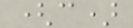(c)
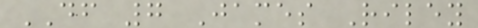DF 7 James Riley
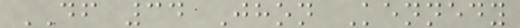DF 34 Jhon Kennedy
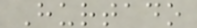Hurtado
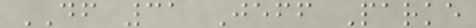DF 31 Jeff Parke
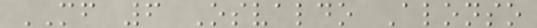MF 6 Osvaldo Alonso
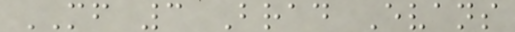MF 3 Brad Evans
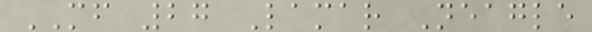MF 27 Lamar Neagle
